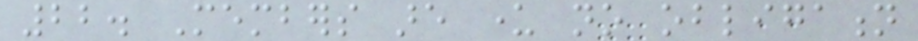22. Members are under no obligation
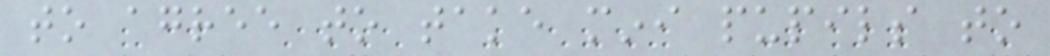to agree to take mini pupils to
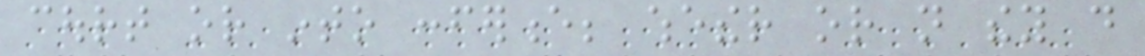court or into conference; whether or not they do
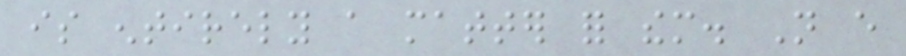is entirely a matter for them. Not every
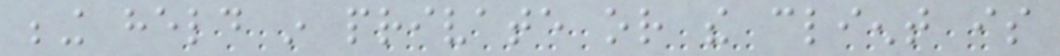being held in private or the client is
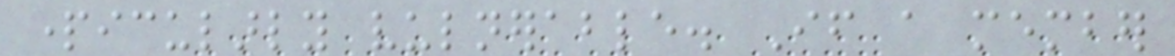particularly vulnerable. If a member
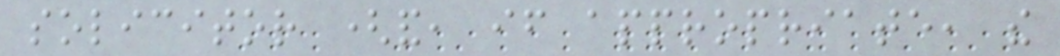solicitor (and, if appropriate, the
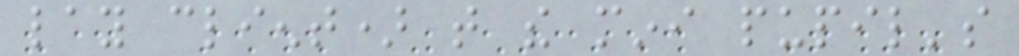lay client) that the mini pupil's
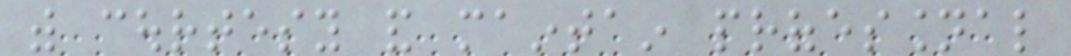with courtesy and maintain professional
